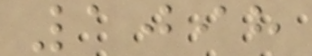1098
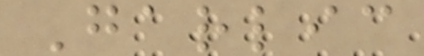Garlic
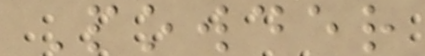Powder
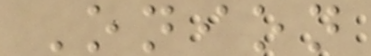Onion
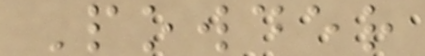Powder
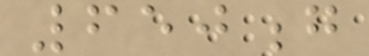650g
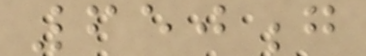650g
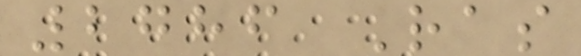2786 Ras
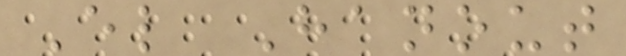El Hanout
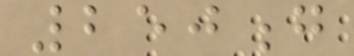250g
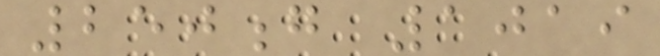250g 1019
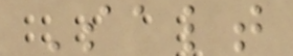Salt
